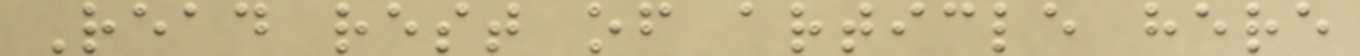Read rest of article here
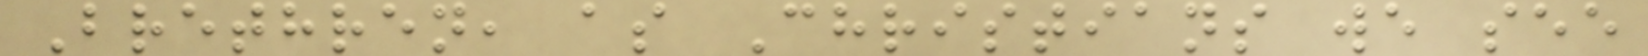Brethren, as Christians we see
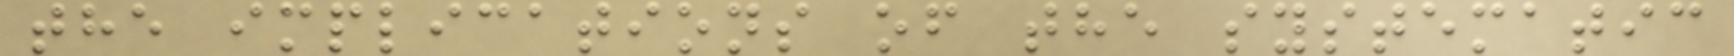the implications of the systematic
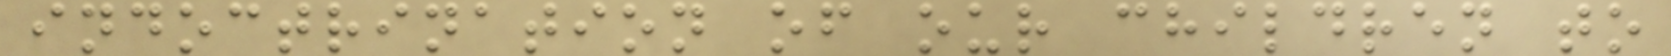indoctrination of our children to
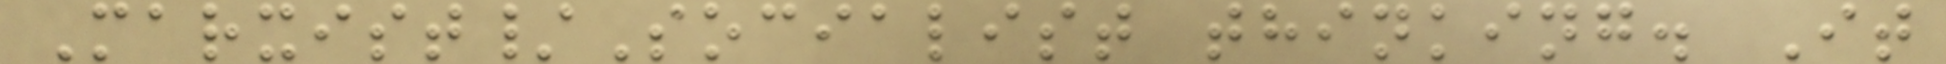Marxist/Socialist thinking. It
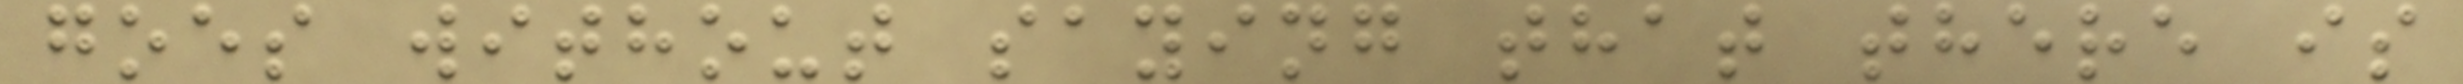goes without saying that there is
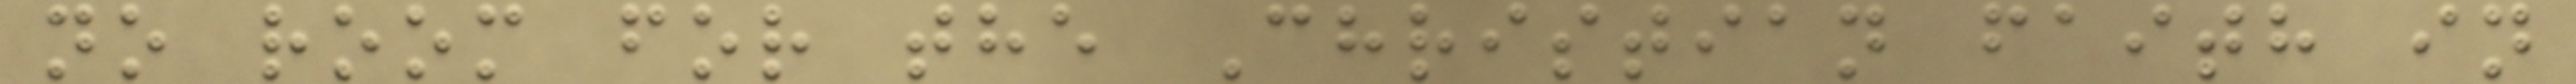no room for the Christian faith in
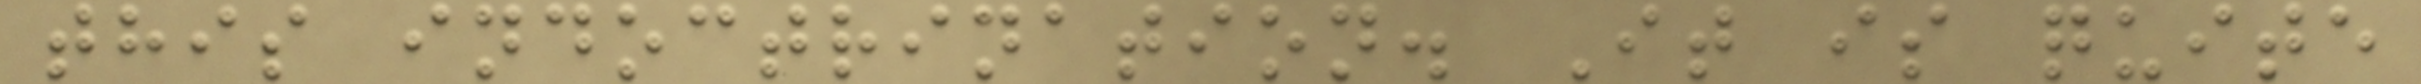this indoctrination. It is quite
